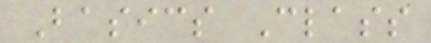Basics Class
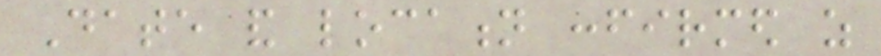Date and location confirmed as
